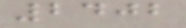2402
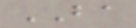BA
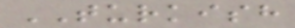TURKISH
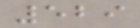529
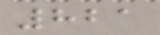821
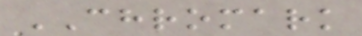CHROMARK
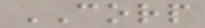CORP
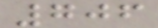706
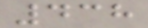438
